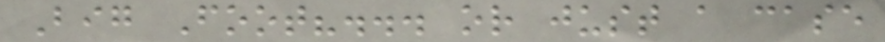Big Foot?... or just a case
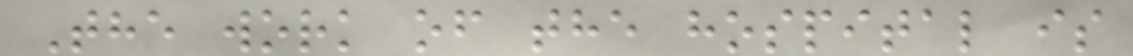The work of the hospital is
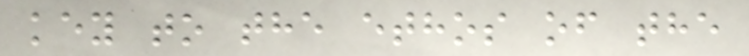key to the ethos of the
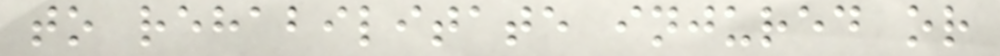to rehabilitate injured or
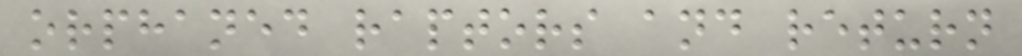orphaned raptors and return
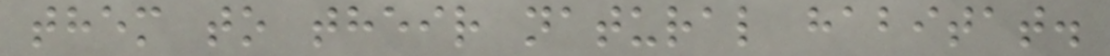them to their natural habitat.
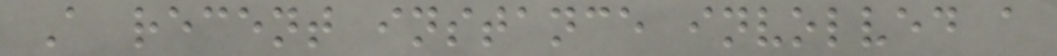A recent instance involved a
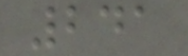241
